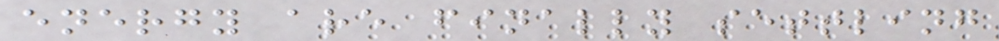energy are finally settling
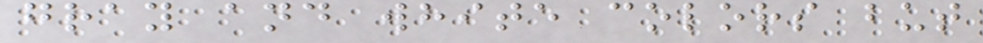gray and white colors but
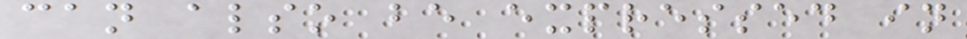can also be expressed in
